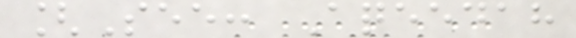[See: Aqeedah
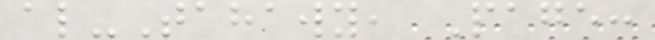al-Tahawy, Page:
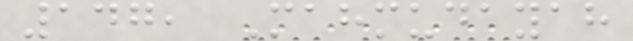147, Mahmudayah
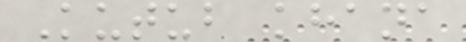Kutub khana
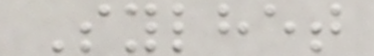Sylhet
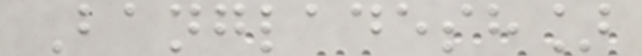Bangladesh]
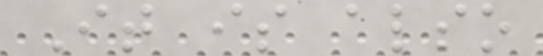It is also
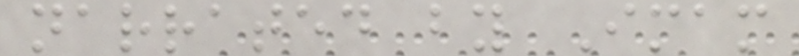narrated by Imam
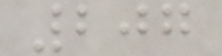207
